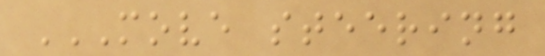MOVE STEERING
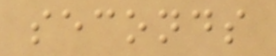seconds
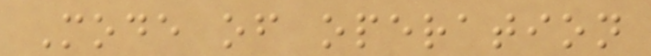Mode of operation
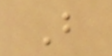B
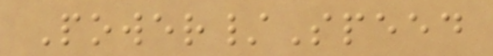Power/Speed
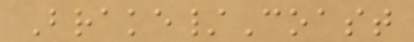Brake/Coast
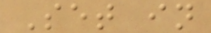Set in
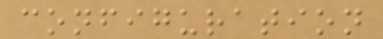configuration
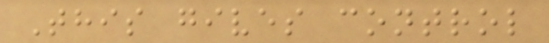This gives control
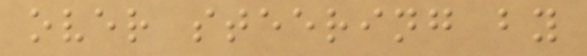over steering by
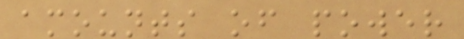amounts of power
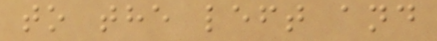to the left and
